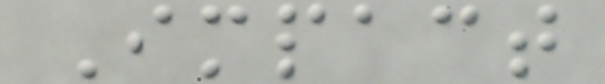Impact
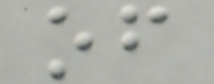of
